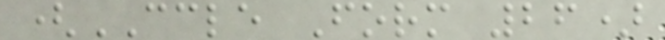(CCLE Form 26)
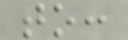to:
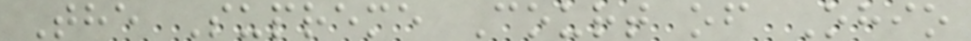The Supreme Court of Ohio
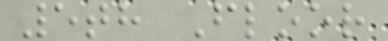5th Floor
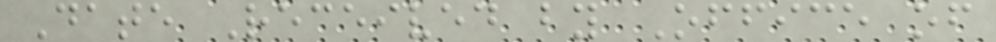Date Received by Office of
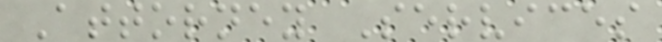Attorney Services
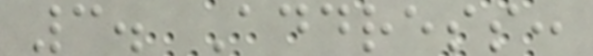3. Address:
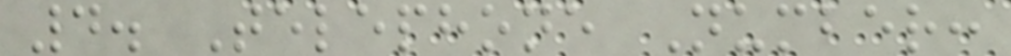4. Telephone Number:
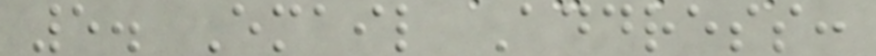5. Email Address:
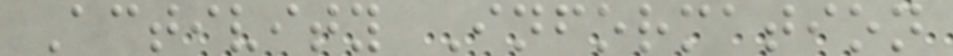Activity Information
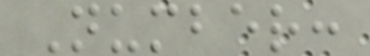Number:
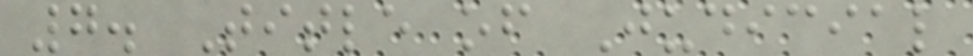7. Title of Judicial
